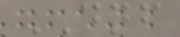DNF
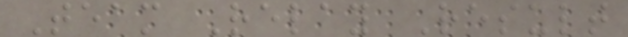Team Relay Result
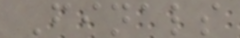Finals
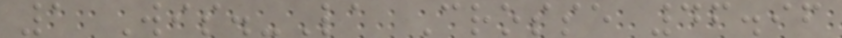1 Wis.-La Crosse 46.96
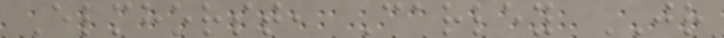Elmhorst, Carley JR
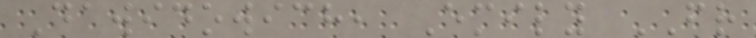Dawidowich, Emily FR
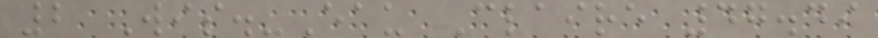2 Wis.-Eau Claire 47.49
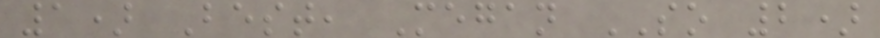1) Best, Megan SO 2)
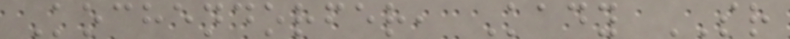Kochendorfer, Kady SR
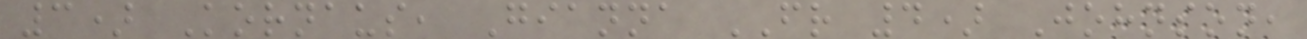3) Kornaus, Gianna FR 4) Johnson,
